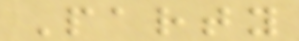Party
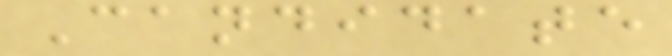Candidate
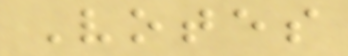Votes
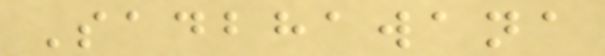Sadbhawana
